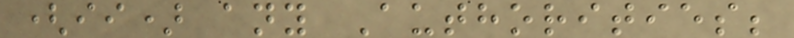(ii) any Authorities;
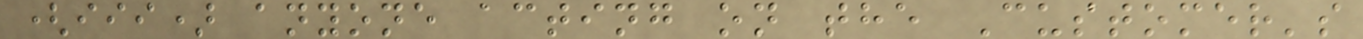(iii) anyone acting on the Customer's
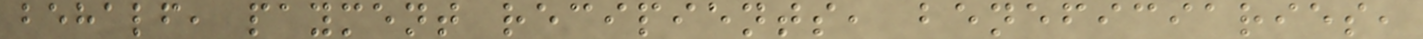behalf, payment recipients, beneficiaries,
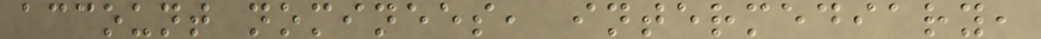account nominees, intermediary,
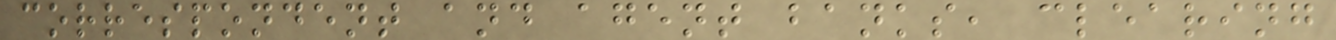correspondent and agent banks, clearing
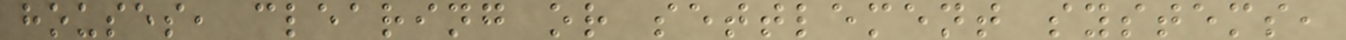houses, clearing or settlement systems,
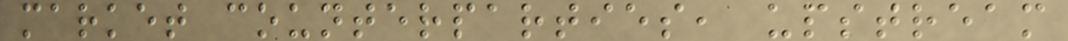market counterparties, upstream
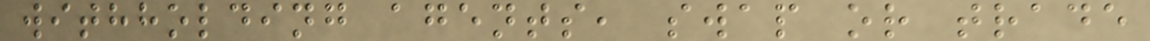withholding agents, swap or trade
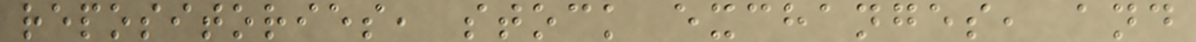repositories, stock exchanges, and
